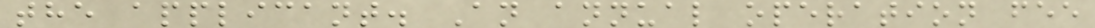the applicant. An annual operation fee
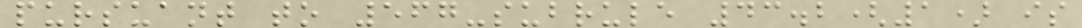pursuant to 567-subrule 43.2(1) is
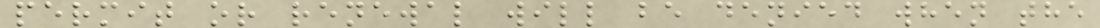permit or renewal will be denied when the
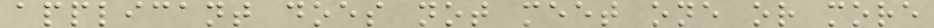applicant does not meet one or more
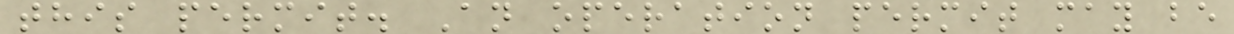this permit. An operation permit may be
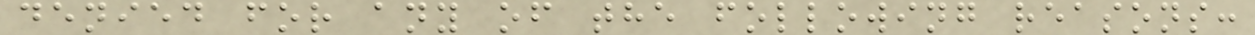denied for any of the following reasons:
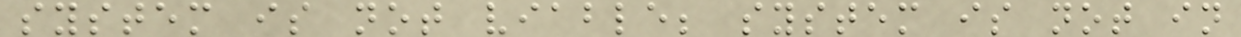system is not viable; system is not in
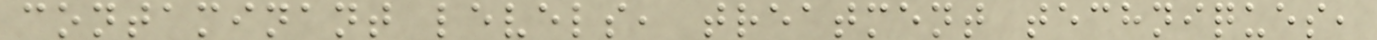contaminant levels, treatment techniques,
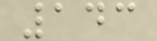143
